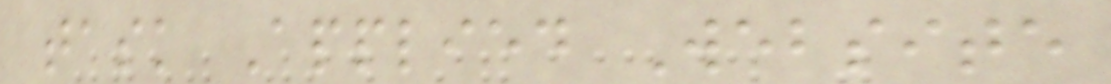task Applied Website
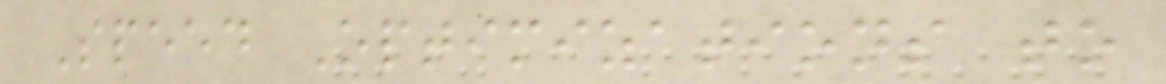Speed Optimizations to
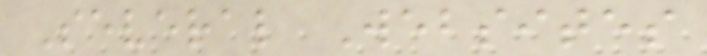Several Websites
